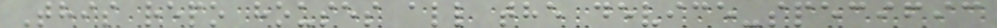This repo houses all the device-specific
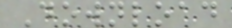Download
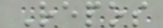Repos
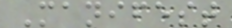Manifest
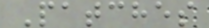Patches
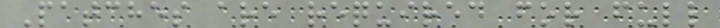Patches are required for full
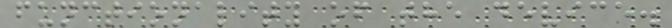functionality of the device.
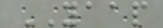YAAP
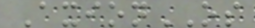AxionOS
